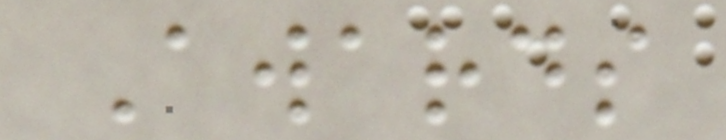Awards
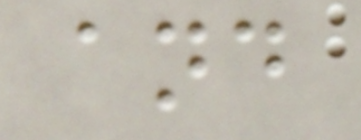and
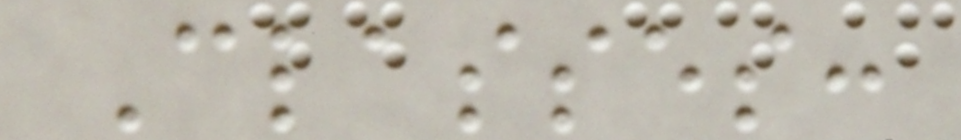Classes:
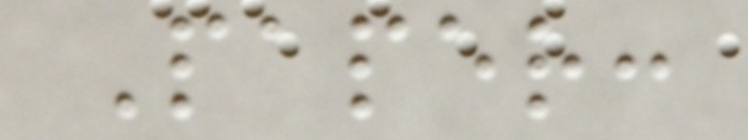Paper:
